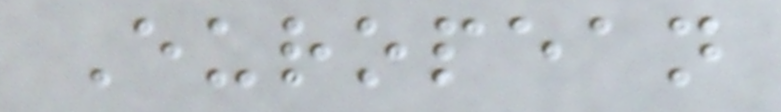European
